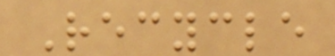Recycle
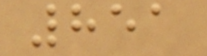851
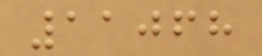11068
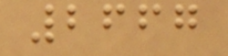2667
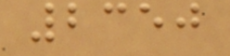2350
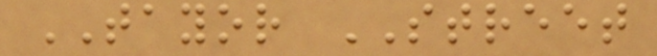TAYOR STREET
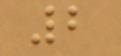2
